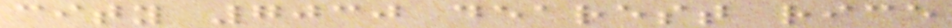city 7030 dearest rice
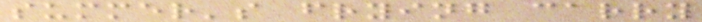summer's frying carry
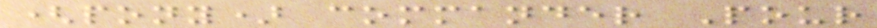(pony) commander Pour
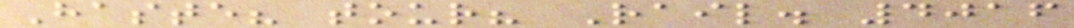Haste? tour? Rail. 4016
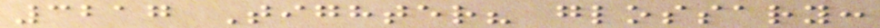3217 Tighter? glossary:
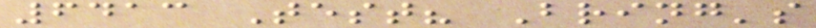6413 Test? Bring's
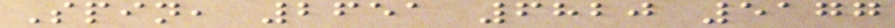Spin, 2651 6820 5177
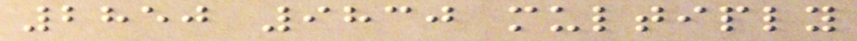2850 9830 multiply
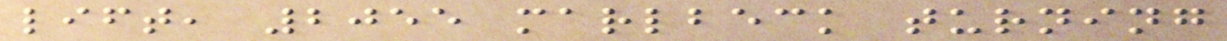lift, 2055 marlbeck turning
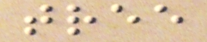tree
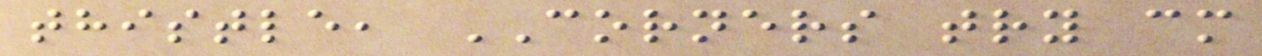thistle, CORNERS try cm
